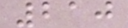210
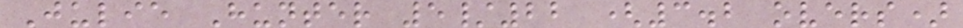Julie Hunter 5/22 (3.2 overs)
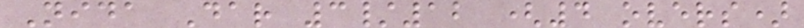Nida Dar 3/12 (4 overs)
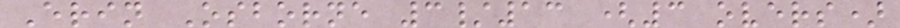Erin Osborne 3/13 (3 overs)
